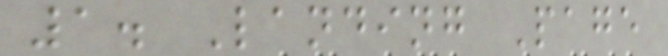1. Landing Page
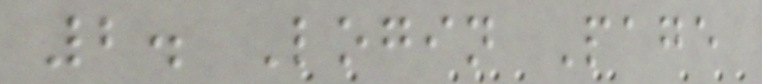2. Login Page
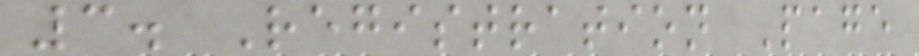3. Registration Page
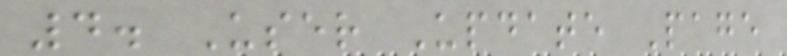4. User Update Page
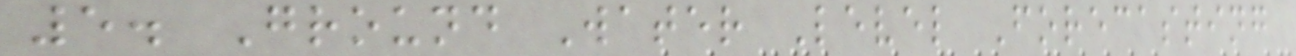5. Ground Water Level Forecasting
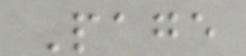Page
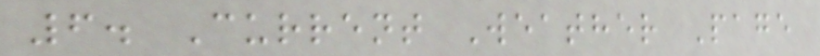6. Current Weather Page
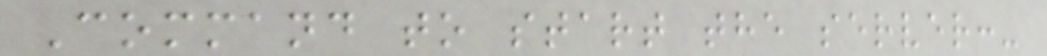Command to start the server:-
